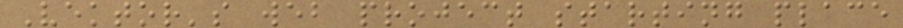Vektor's web project starting place
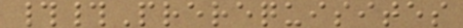##Prerequisites
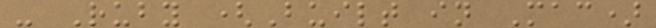- Ruby (Built in Mac)
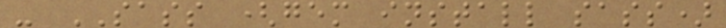- SASS (gem install sass)
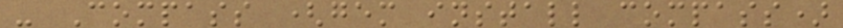- Compass (gem install compass)
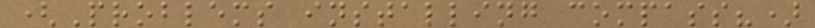(Problems installing compass?)
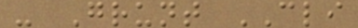- Grunt CLI
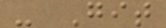- Git
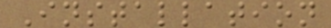Installation
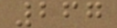267
